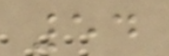54
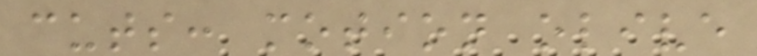cuts: motion olive
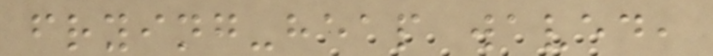frying-heap waved,
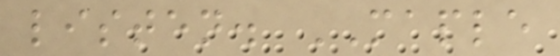listen. MAPLE
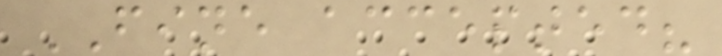FINE accepted?
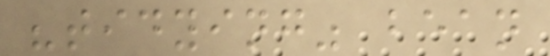"tidying" bean
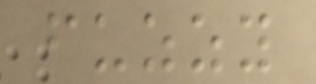fuzzy
